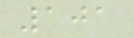101
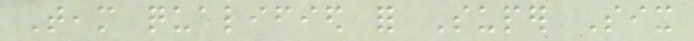Team qualified for Super Six
